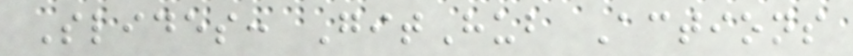Slides: GitHub Actions
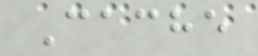Cache
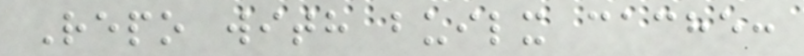Repo with builx cache:
